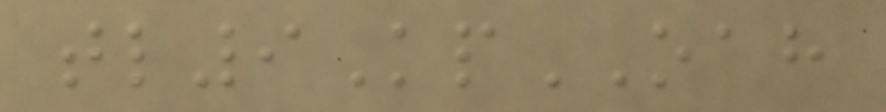tl9KpOAH
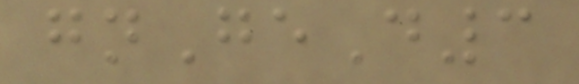gnGeD3
